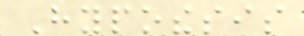Hypothesis
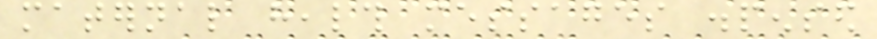maternal health messages dispensed
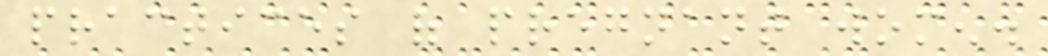practices of pregnant women.
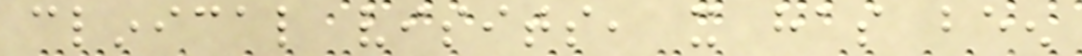clinical visits, it has been
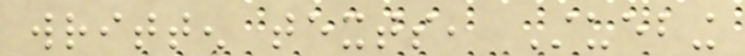written texts, Stuebing
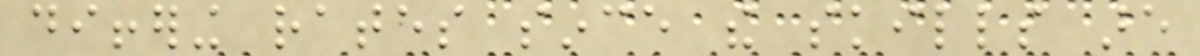differing rates since the skills are
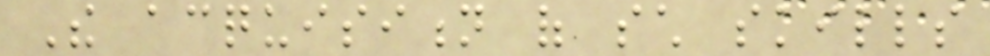The acquisition of such skills
